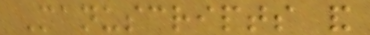Manuscripts and
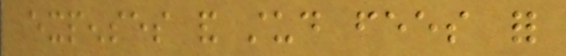expenses and stud fees for
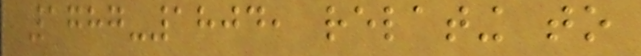1787-1804, relating to
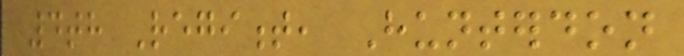4th Regiment, Hunterdon
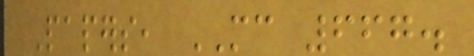Papers, MC 667.
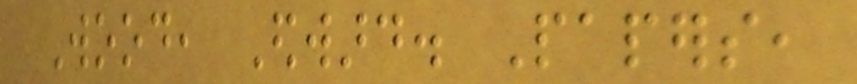Wood, Edward. Papers,
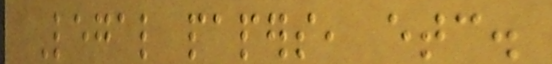Legal papers, etc.
